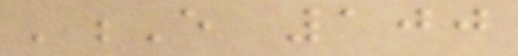'E 100
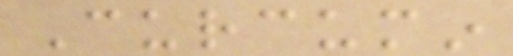Curcumin
